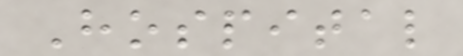Hospital
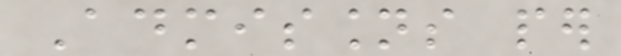Admissions per
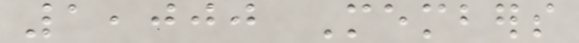1,000 Members
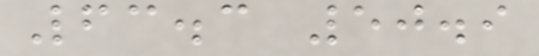63.3 50.9
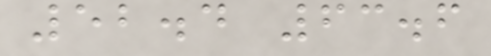52.4 63.6
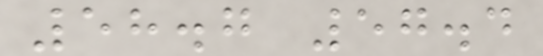58.7 57.4
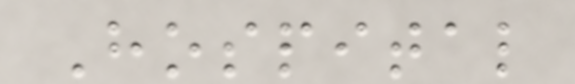Hospital
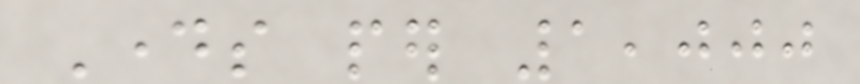Days per 1,000
